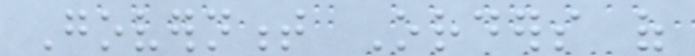Government Orders of
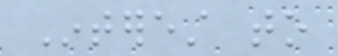Interest to
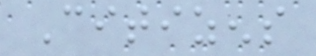Citizens
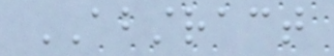ABSTRACT
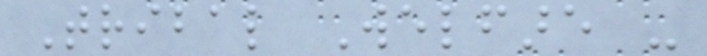Tribal Welfare -
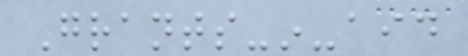Grants-in-aid
